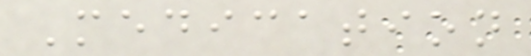Medication
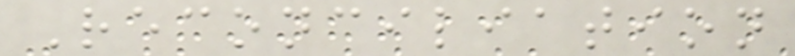Reconciliation
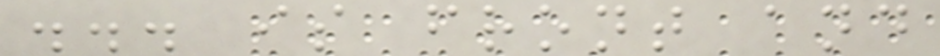... is front and
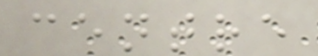centre
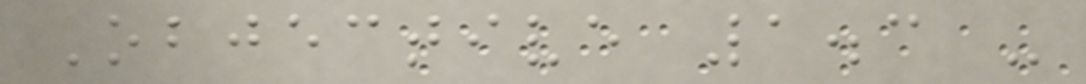Objective 1.3 -
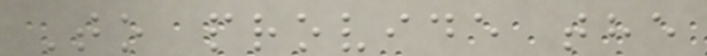To provide the
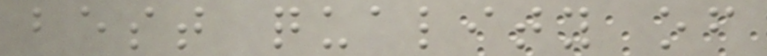best quality of
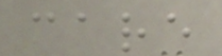care
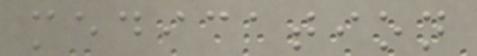medication
